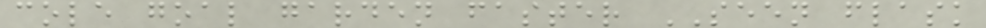cole goal garden faster SEEN flask
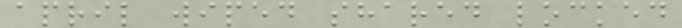april wiped shared locked
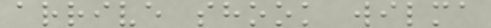arrive shook wilma
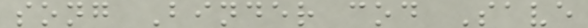song Binder cod Save
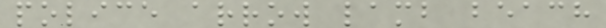police arrow lamb beach
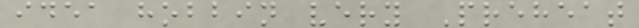idea hobbin very Preheat
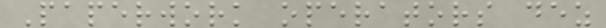Paperwork operators dez
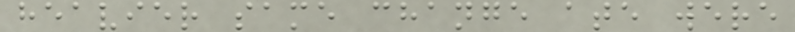heavier same change ate were
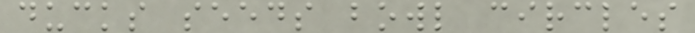ducks seeds bowl circles
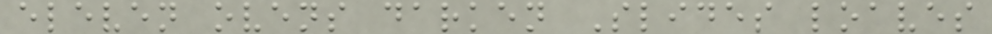eleven ovens darken Slides loaves
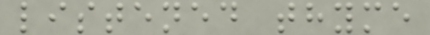listened thyme
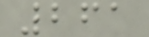261
